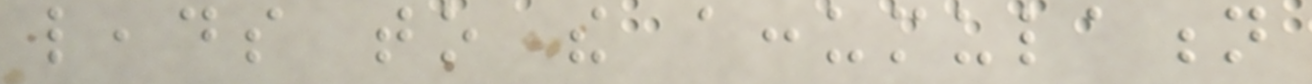leads to the accumulation
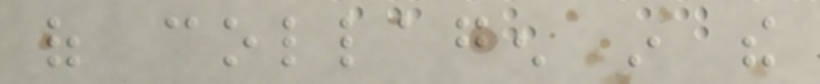of collagen in the
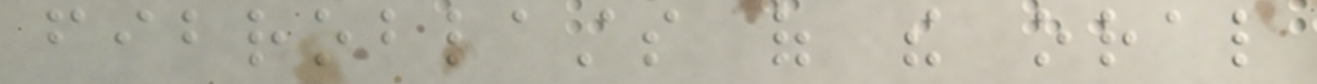fibroblasts of the oral
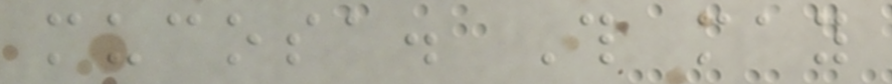mucosa. This may
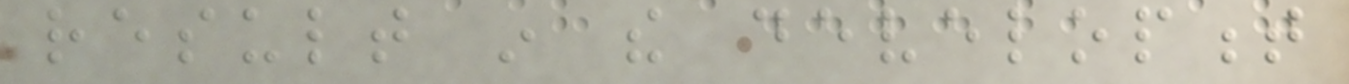result in the development
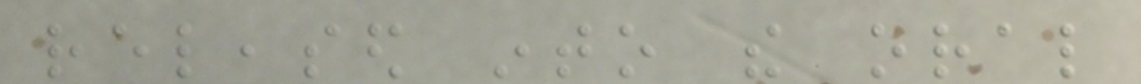released into the oral
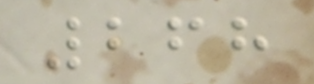268
